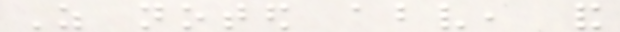As noted above, and
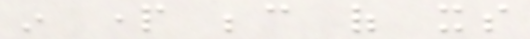in part because of its
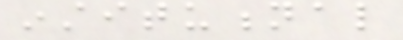institutional
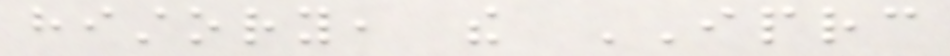history, the IPRC
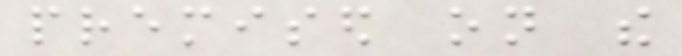premised on the
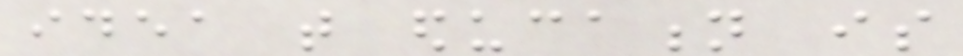idea that education is
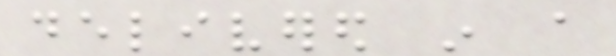delivered in a
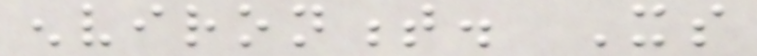environment. Its
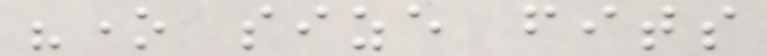"one size fits
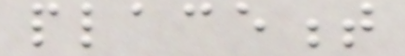placement
